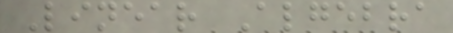Linear Algebra
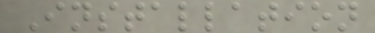Installation
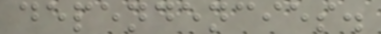dependencies.
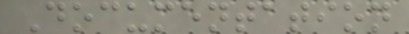Documentation
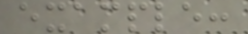example:
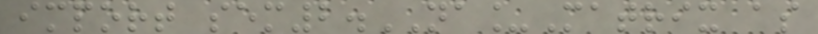import sem2.NA_Matrix as
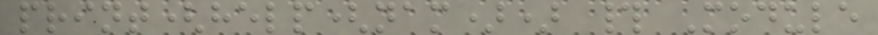print(help(nam)) # Module
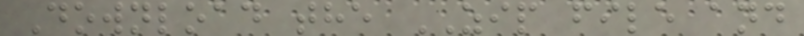Download the ZIP file and
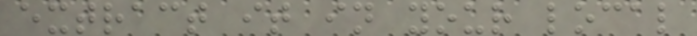extract it in your local
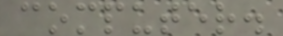computer.
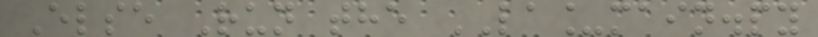Else Run the LA_main.py
